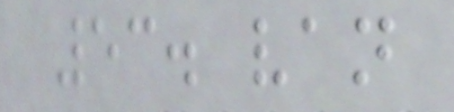53. van
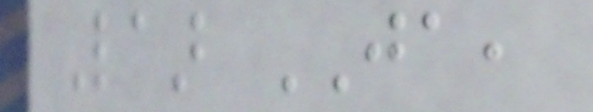Laar JA,
